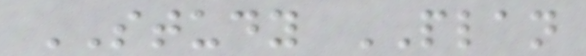STUDY PLAN
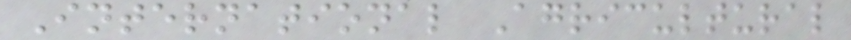International Agricultural
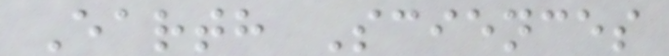Earth Sciences
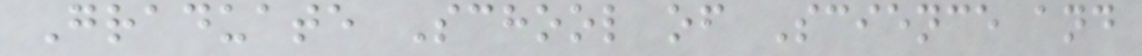Graduate School of Science and
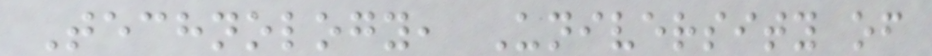Technology, University of
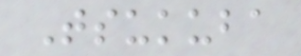Tsukuba
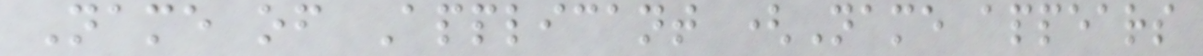Name of Applicant (Name appears
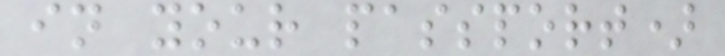in your passport)
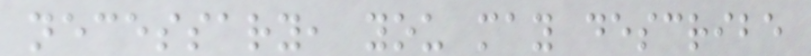necessary, you may describe
